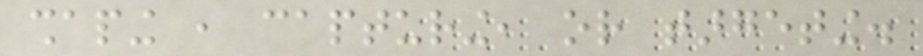shaping , capturing, or targeting.
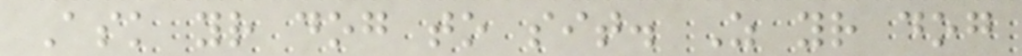Ask your dog to sit. As your dog
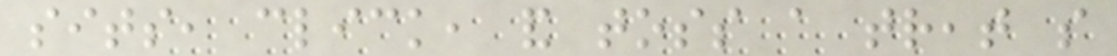sits, click, and toss a treat so
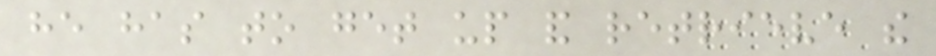he has to get up and retrieve the
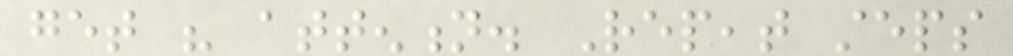get his attention. Repeat steps
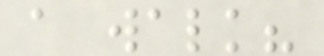a walk?
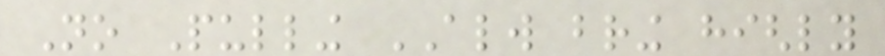No Pulling ALWAYS bring highly
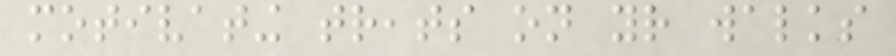motivating treats on your walks
